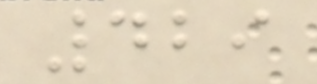429
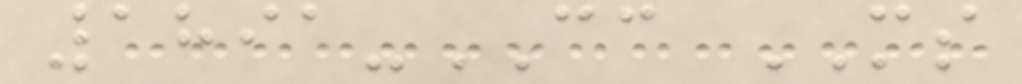1891-CC MS
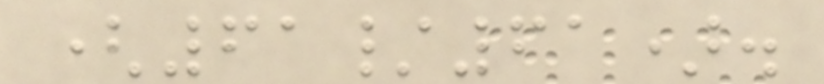(61/61).
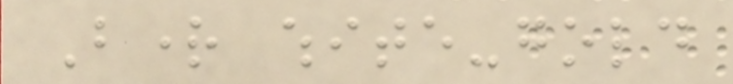Bright white-gold
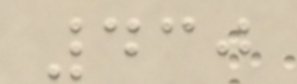430
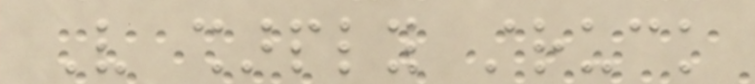Very sharply struck
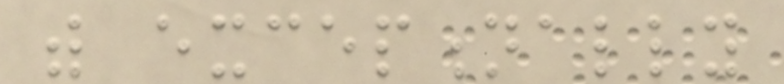with exceptionally
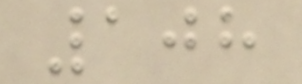108
